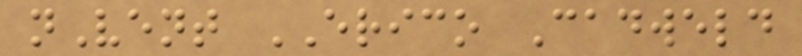nVent ERICO Cadweld
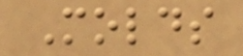Molds
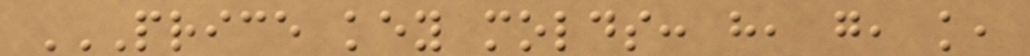PRICE KEY MOLDS: H, G, K,
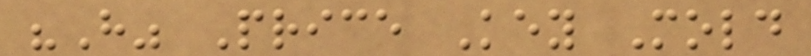"H" Price Key Mold
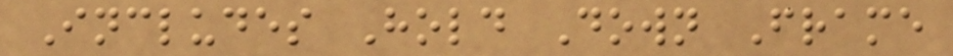Includes Hold Down Frame
